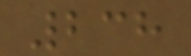238
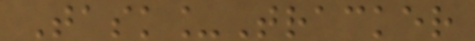Task_Tracker
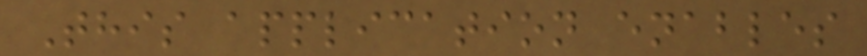This application enables
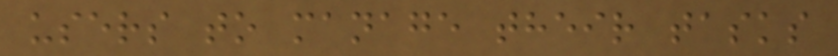users to manage their tasks
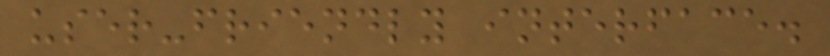user-friendly interface.
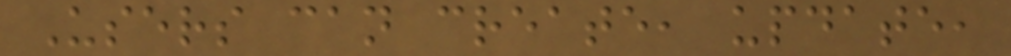Users can create, update,
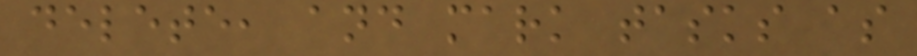delete, and mark tasks as
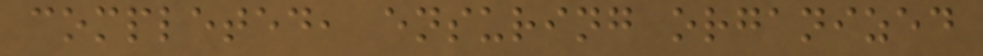completed, ensuring organized
